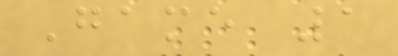Game 1
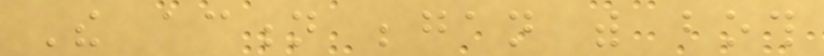The action began with both
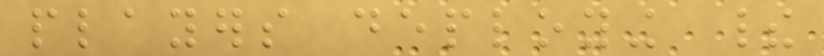players deploying their
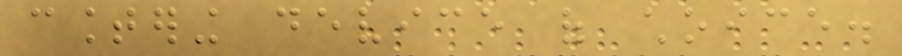countering device of choice.
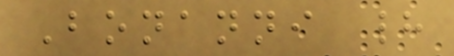Bonanni had
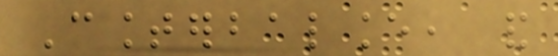Counterbalance, and
